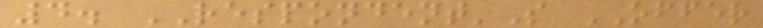4. RESPONDENT'S OFFER
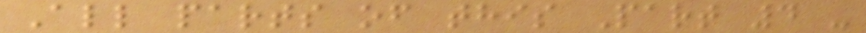All parts of this Part 4 -
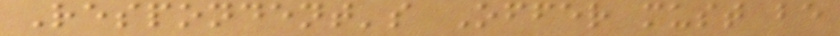Respondent's Offer must be
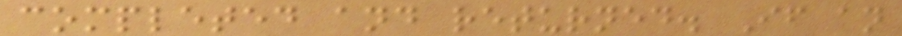completed and returned. If an
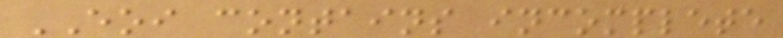EOI contains incomplete
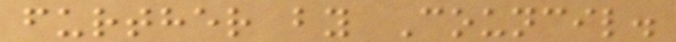further by Council.
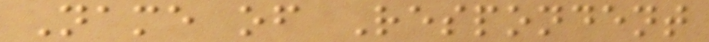Name of Respondent
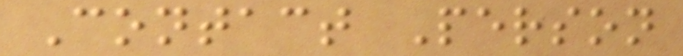Contact Person
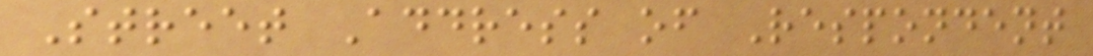Street Address of Respondent
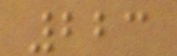223
